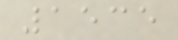1535
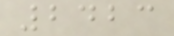2423
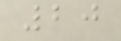20
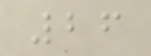26
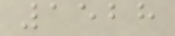1528
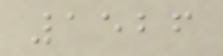1526
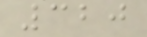320
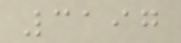3197
